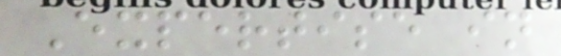Expertise in
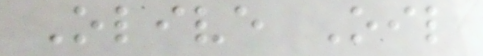Olive Oil
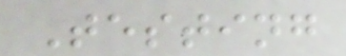Testing
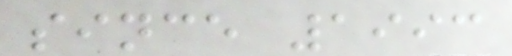since 1993
